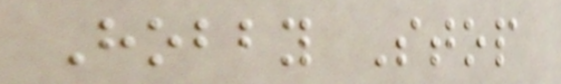Hobby Stop
